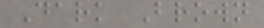Dark Brown
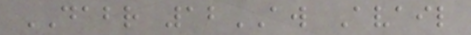DABR 12AW Avail
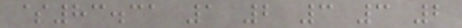$83.31 1 2 3 3 2
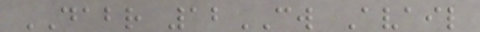DABR 12CW Avail
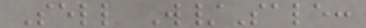Sell W/Sale:
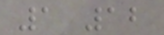1 12
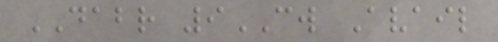DABR 9CW Avail
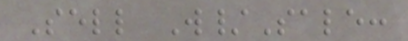Sell W/Sale:
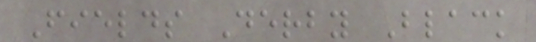Fields Derby Black
